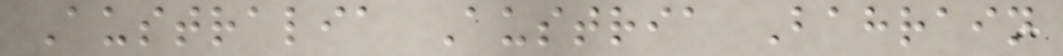Australia Austria Bahrain
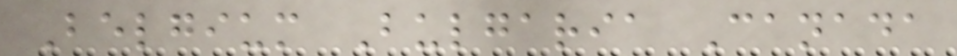Belgium Bulgaria Canada
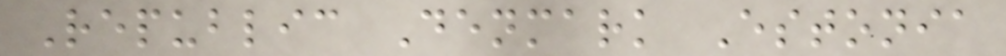Republic Denmark Estonia
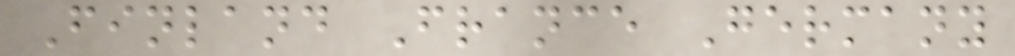Finland France Germany
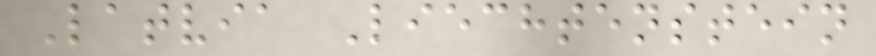Latvia Liechtenstein
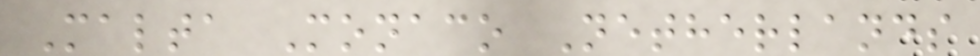Malta Monaco Netherlands
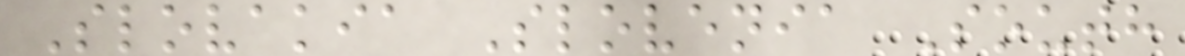Slovakia Slovenia South
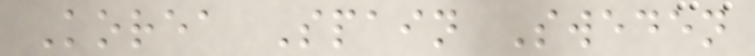Korea Spain Sweden
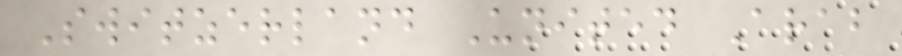Switzerland United Arab
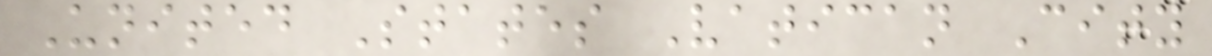United States Vatican City
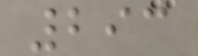293
